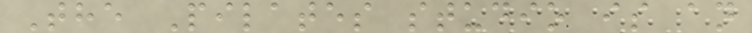The Pilates studio is an
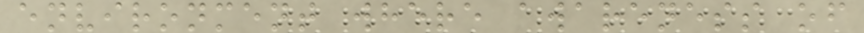environment where awareness of
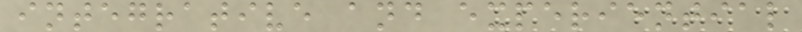integrative and experiential
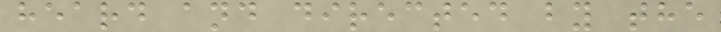heard and directed by the
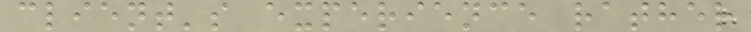client's experience rather
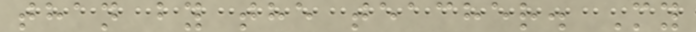than by the teacher. My
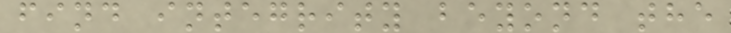find integrity beyond the
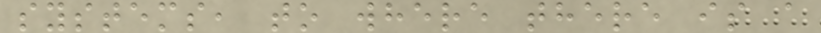systems, to where there is a
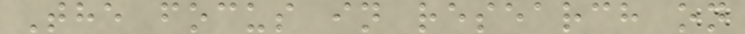The focus in research on
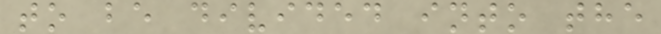to be divided into the
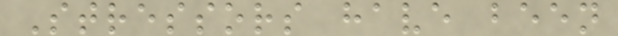Stressors have been
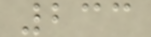233
